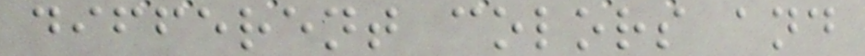different colors and
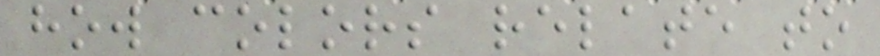how colors relate to
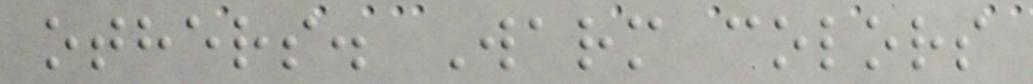others. Warm colors
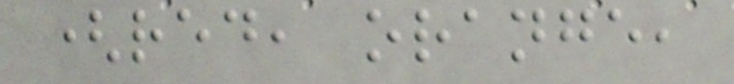(red, orange,
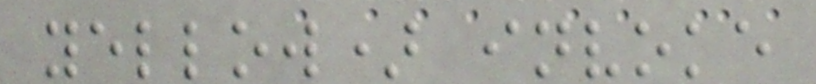yellow) invoke
